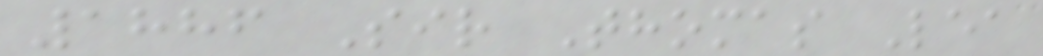1886 Sir Thomas Lea
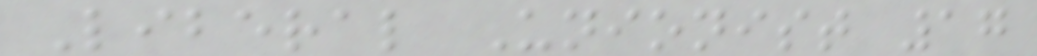Liberal Unionist 17
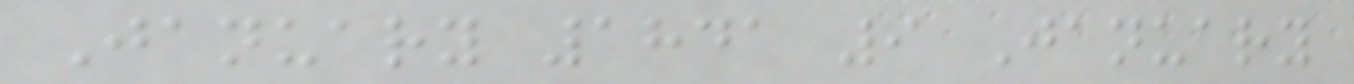January 1841 9 January
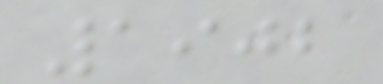1902
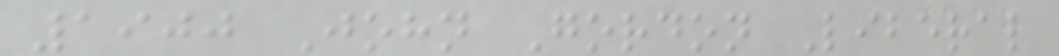1900 John Gordon Liberal
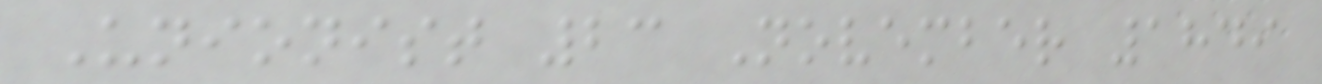Unionist 23 November 1849
